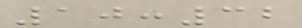10:32
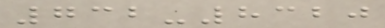732-8320
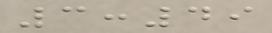3:49
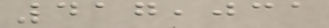417,031
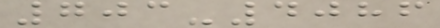703-4086
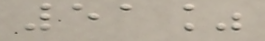51%
